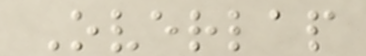Overlap
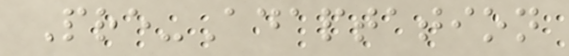Pre-Adaptation
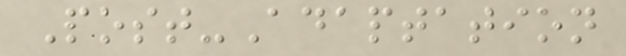Post-Adaptation
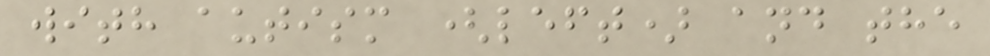with autism (left) and the
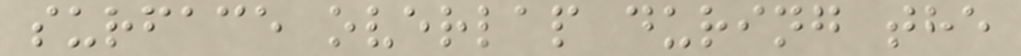surface overlap during the
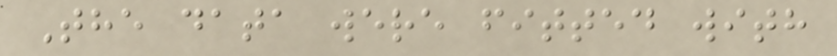The data were fitted with
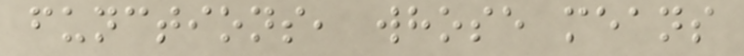functions, whose means
